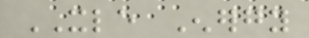XLE Energy
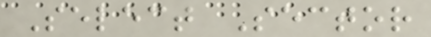Select Sector
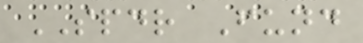SPDR Fund
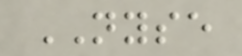NYSE
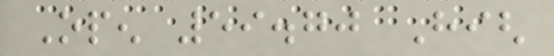Open 59.70 High
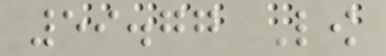59.77 Low
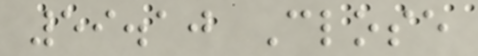59.10 Close
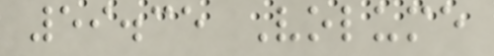59.35 Volume
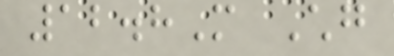12.8M Chg
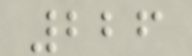226
